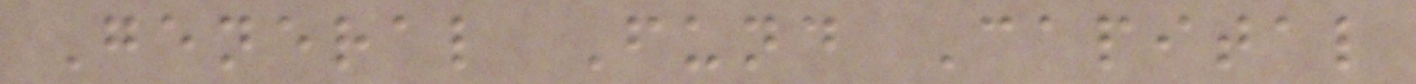General Fund Capital
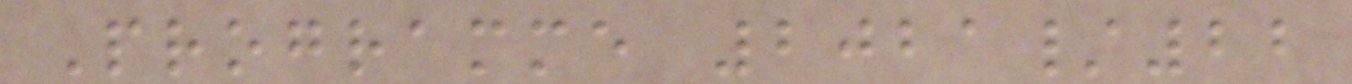Programme 2021/22
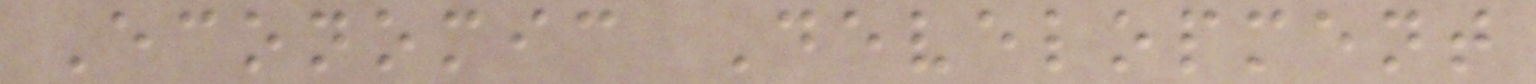Economic Development
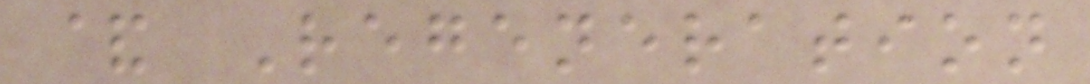& Regeneration
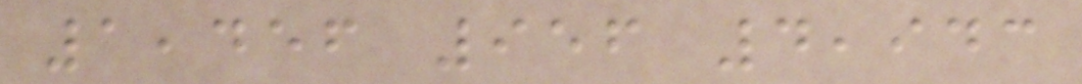1,456 956 4,943
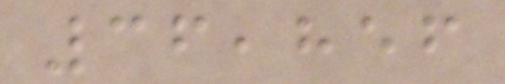36,856
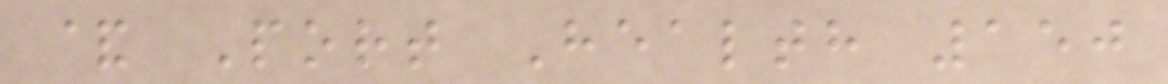& Port Health 150
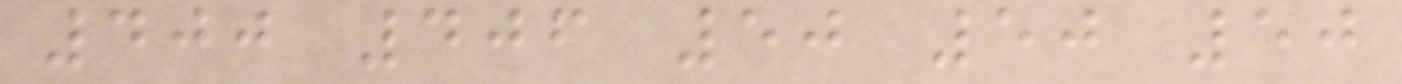400 406 50 50 50
